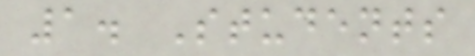1. Students
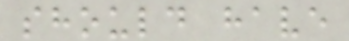should have
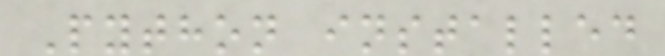Python installed
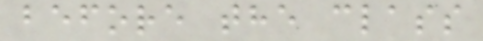before the class
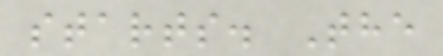starts. The
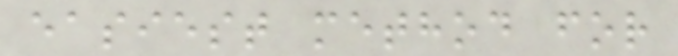easiest method for
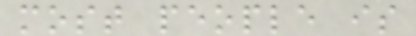most people is
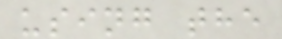using the
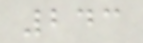243
